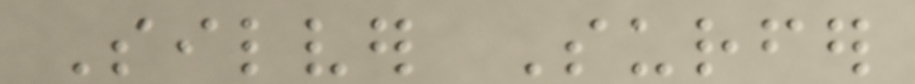Silver Surfer
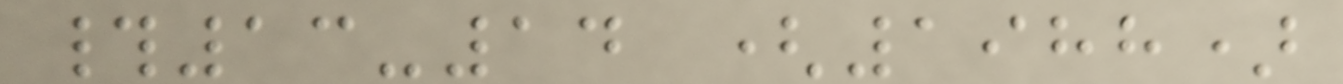#13-14 (1988)
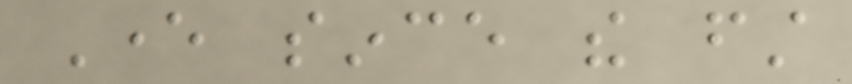Ever since the first
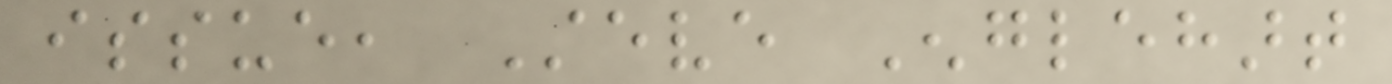issue, Steve Englehart
